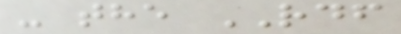- the RDF
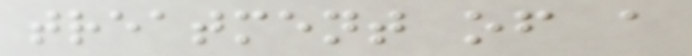treatment of a
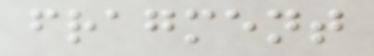fragment
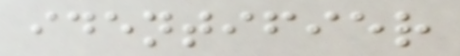identifier
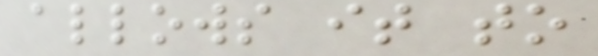allows it to
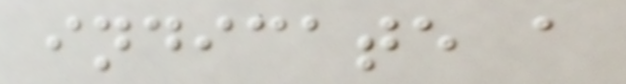indicate a
